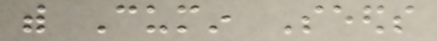with Cumin Seeds
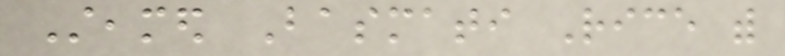Steamed Basmati Rice with
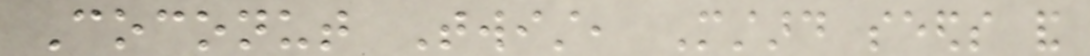Coconut Twist, Mustard seeds and
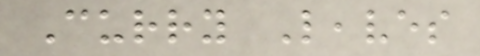Curry Leaves
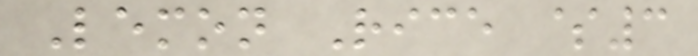Lemon Rice $3
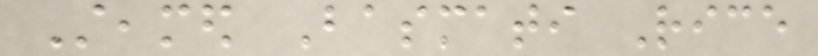Steamed Basmati Rice
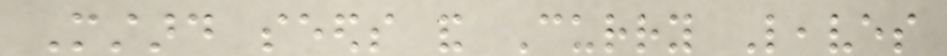Mustard seeds and Curry Leaves
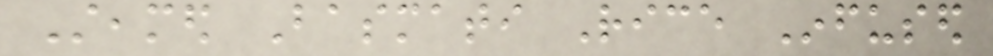Steamed Basmati Rice Infused
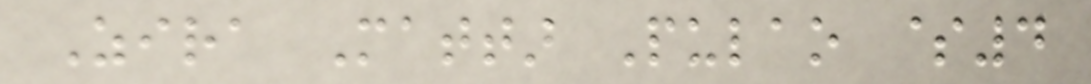Zira Mattar Pulao $4
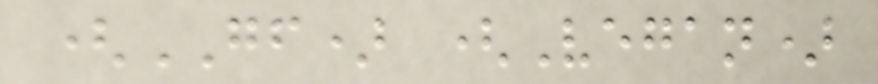(GF) (Vegan)
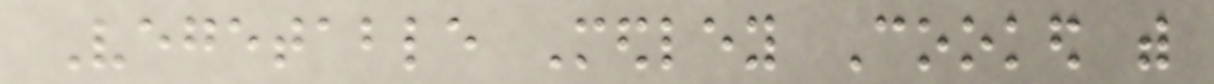Vegetable Medley Cooked with
